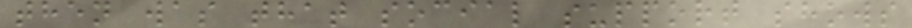then was that social support shows
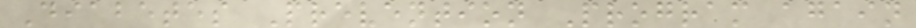Diabetes Prevention Program again
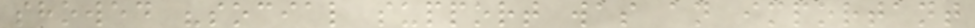showed "social support was an important
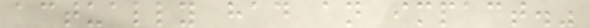actually had an impact."
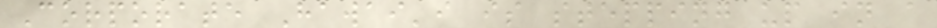Corporate Hawai'i is stepping up in a
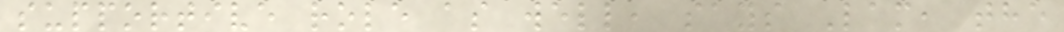supportive role as well, says Lam, the
